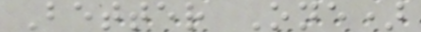Better One)
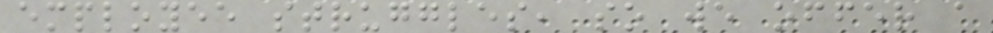employee struggles, so we offer a
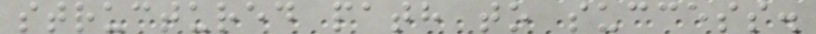structured path to success.
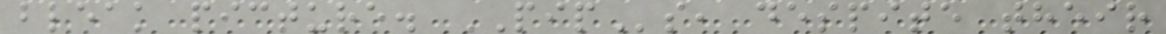bleak picture. PIPs, despite their
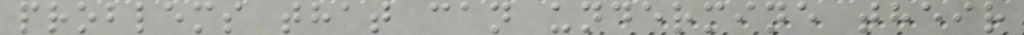problems that can undermine their
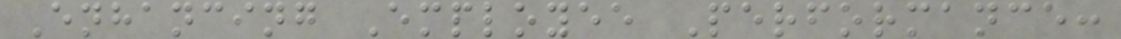Enhancing Employee Performance:
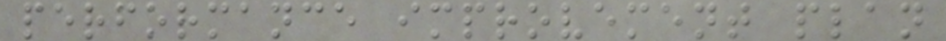performance improvement plan
